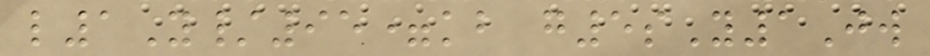l1Y/95=kb g5sY1Jw
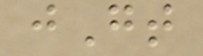jGt
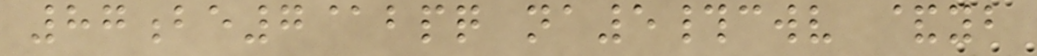87be7@bpq na5#cwv &yb
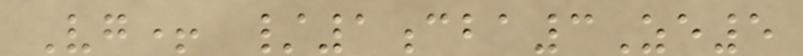Vg+ /1cba3Ze5
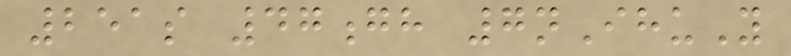251s 47gh 7nIhuY
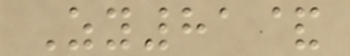Zy81&
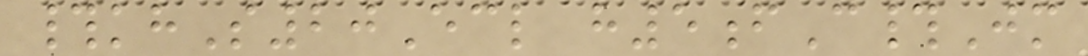#khS20Ecl h5fC#Jm
